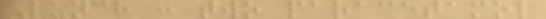Lunch : two paracetamol
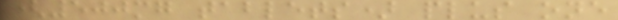(500mg tablets) plus one
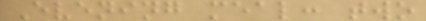Evening meal: two
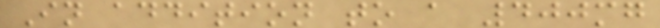In addition to a 400mg
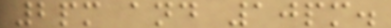2pm and 10pm.
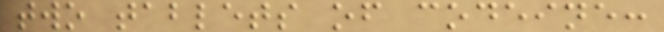two tablets of codeine:
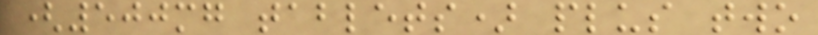(500mg tablets) plus two
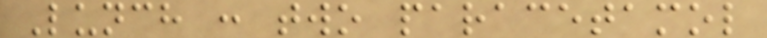Lunch : two paracetamol
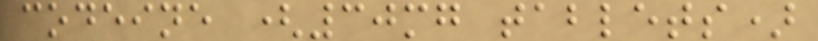codeine (30mg tablets)
